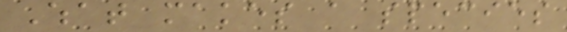What makes a species
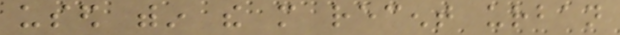used within the more recent urban
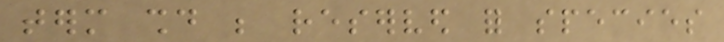term should be reserved for species
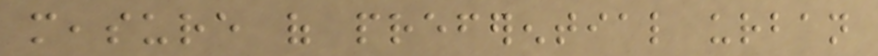measure of preferential urban
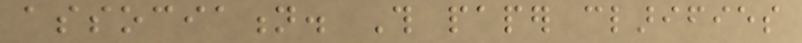association. This paper clarifies
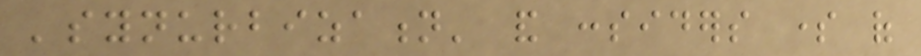'synurbization' and considers some of
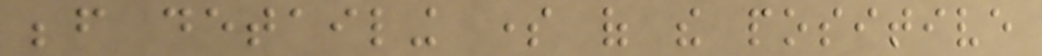before detailing some of the positive
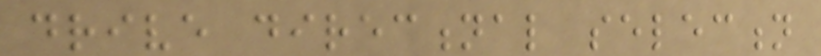drive directional selection
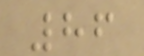86
